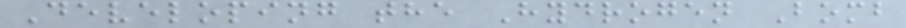Developing the Hydrogen Bomb
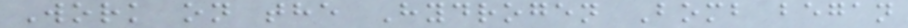Work on the Hydrogen Bomb began
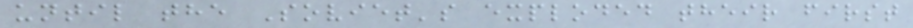until the Soviet's exploded their first
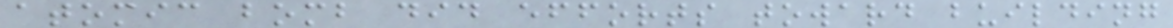atomic bomb did efforts toward building
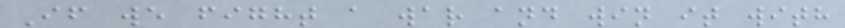If we fight a war and win it with
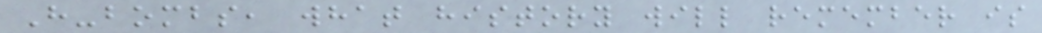H-bombs, what history will remember is
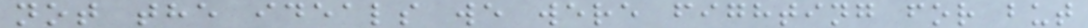not the ideals we were fighting for but
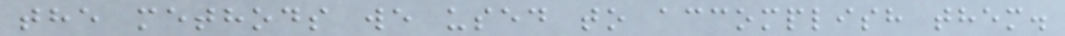the methods we used to accomplish them.
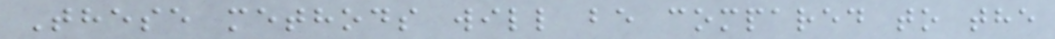These methods will be compared to the
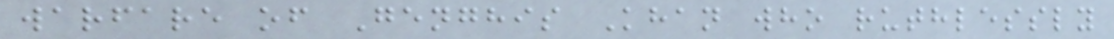warfare of Genghis Khan who ruthlessly
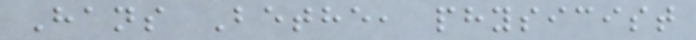Hans Bethe, physicist
